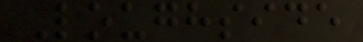Loughside
